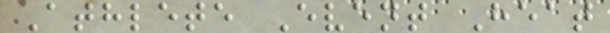Athlete Event Heat
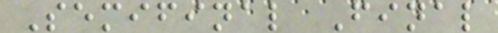Semifinal Final
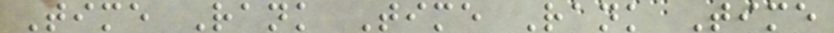Time Rank Time Rank Time
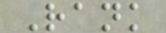Rank
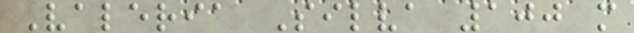Valeria Silva 100 m
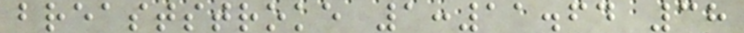breaststroke 1:11.64 38
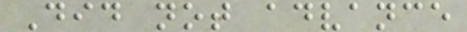Did not advance
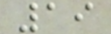19
